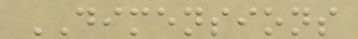DIMENSIONS
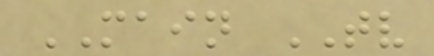MAIN TV
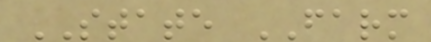STATE FARM
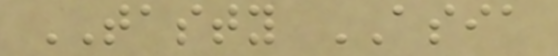TASTY ASIA
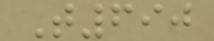T690
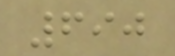690
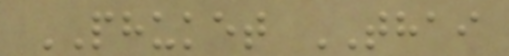PHUKET THAI
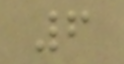6
